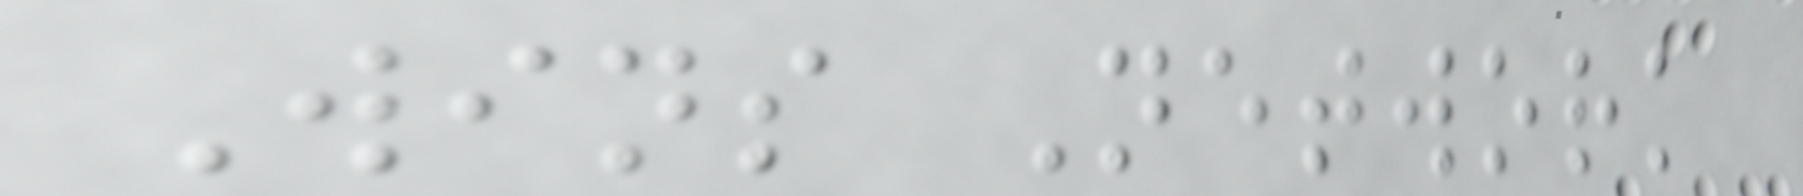Wins Network
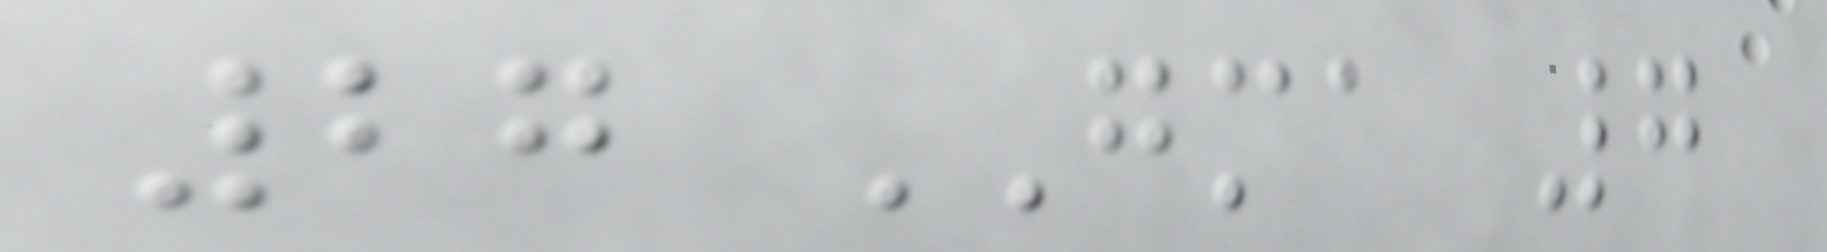27 GMA 7
